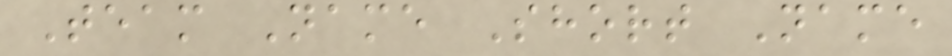Team Name Short Name
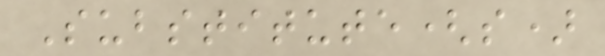Substitute(s)
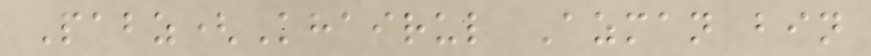Pabz(Khairul Azman bin
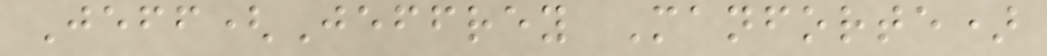Jeff(Jeffrey Manforte)
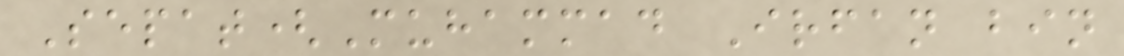Sepat(Muhammad Irfan bin
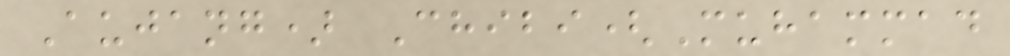Aujang) Chibi(Muhammad
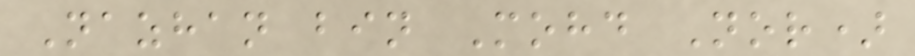Nazhan bin Mohd Nor)
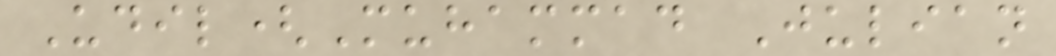Udil(Muhammad Julian
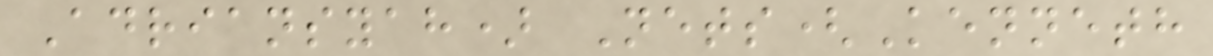Adriansyah) Nets(Kenneth
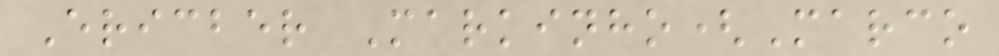Ericber Markinho(Marco
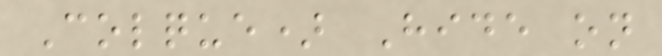Colque) Hide on
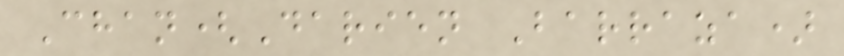Chan(Darien Barraza)
